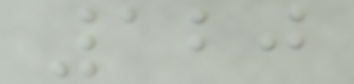120
